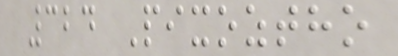324 Pixoztho
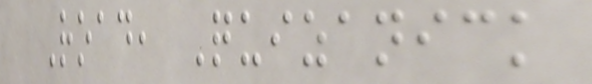Road, Quizanick
